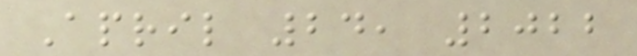April 24, 2022
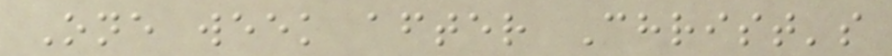One week after Christ's
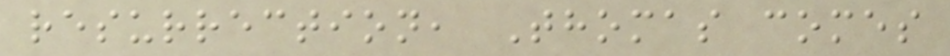resurrection, Thomas comes
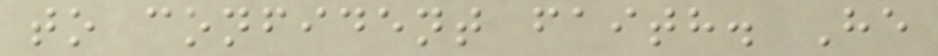to confident faith. He
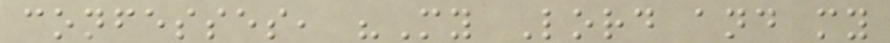confesses, "My Lord and my
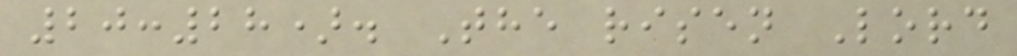20:28). The risen Lord
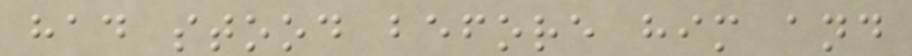had stood before him and
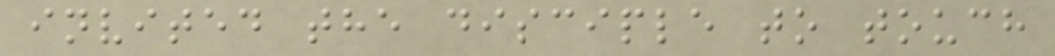invited the disciple to touch
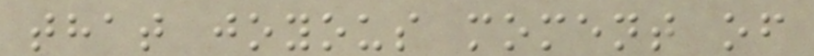that joyous moment of
